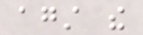against the
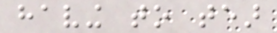having to tear
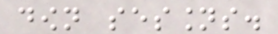down sessions.
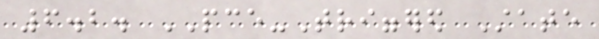6.2. PCE-Triggered State
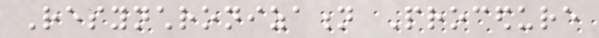Resynchronization Procedure
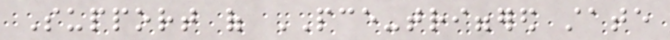Support of PCE-triggered state
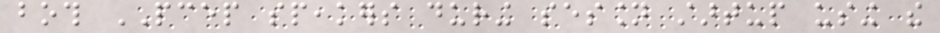both PCEP speakers during session startup using the
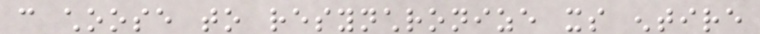can choose to resynchronize its entire
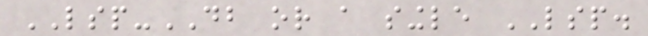LSP-DB or a single LSP.
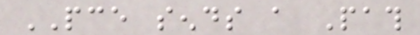PCE sends a Path
